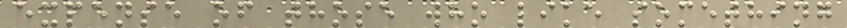expense of those who like something
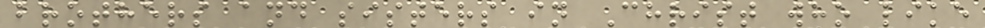brothers and sisters in Christ who like
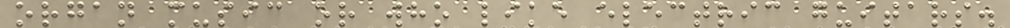organ music or who like electric guitars.
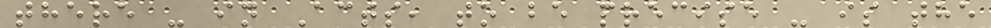there - in Acts, to be precise - is the
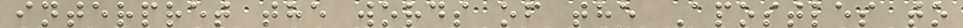interpret the words of the Apostles to
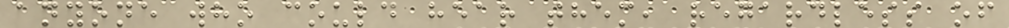anyone who could hear them, regardless of
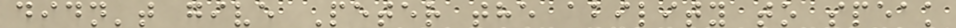didn't give Peter the ability to speak
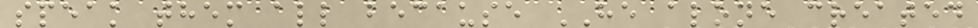speak them all because HE alone created
